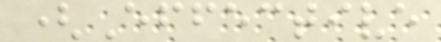(Effective
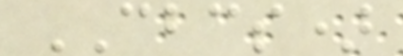CBCS)
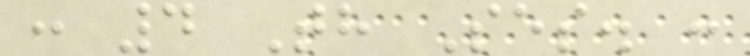: 4 Th Ses. :
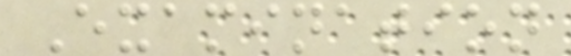Examination
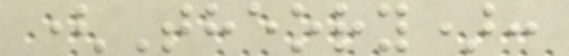(Theory):
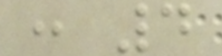: 4
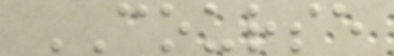COURSE
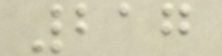217
